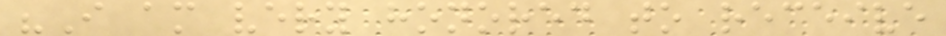"I am very honored to receive
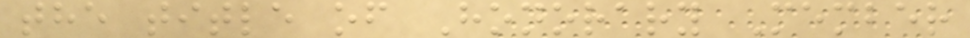the title of Honorary Member
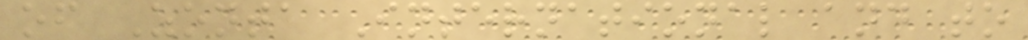of Zonta International and to
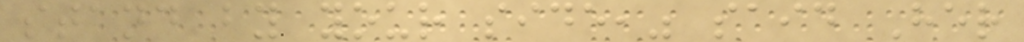stand by your side," said Her
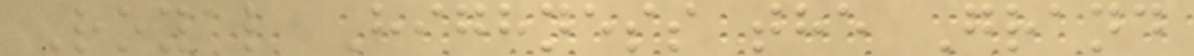Royal Highness the Grand
